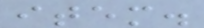item.
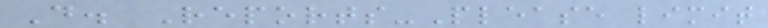D. Reports-Please limit
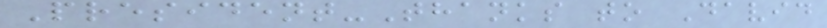President-Thanks to David
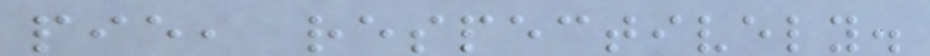pie, respectively.
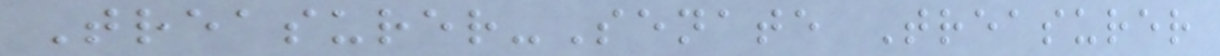Treasurer-Senate Treasurer
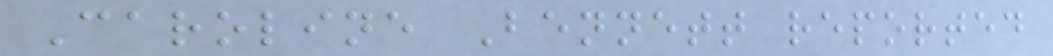Caroline Bennett reported
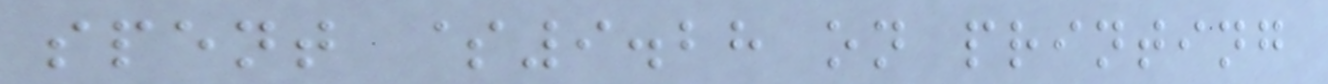spent $9.28 on printing
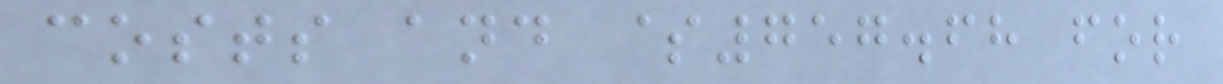costs and $757.68 for
